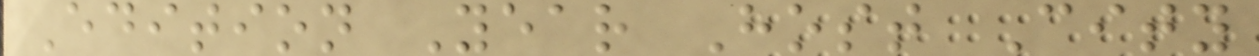Edition Year Host City
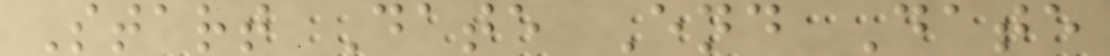Start Date End Date
